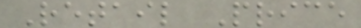Retail Price
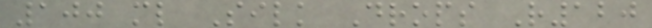100 ml Silk Drops R120
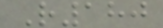R180
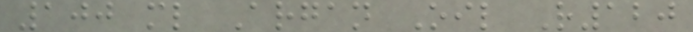100 ml Argan Oil R120
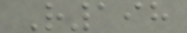R198
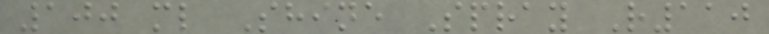100 ml Shine Spray R110
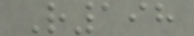R198
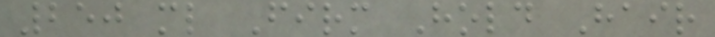250 ml Firm Hold Hair
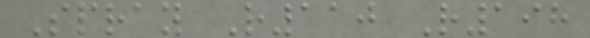Spray R110 R198
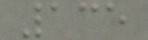135
